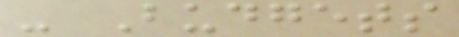- Budgets
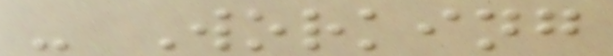- Working
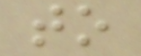to
